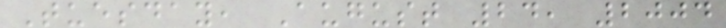Tuesday, August 24, 2004
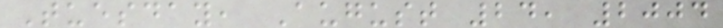Tuesday, August 24, 2004
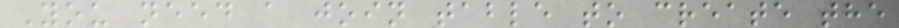You need a join table to create the
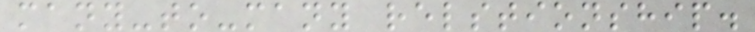many-to-many relstionship.
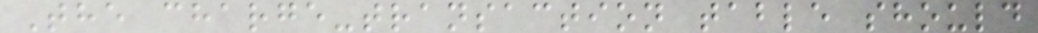The charge-transaction table should
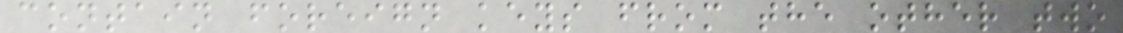contain foreign keys from the other two
